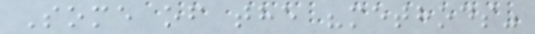Some of the "methods"
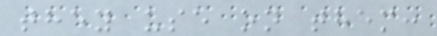they use on them:
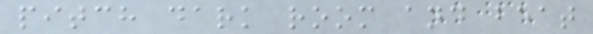pitch dark room and beat
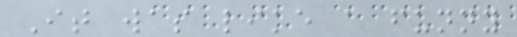It was like a funny
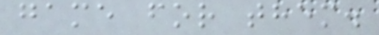game for them.
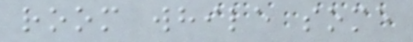room while some
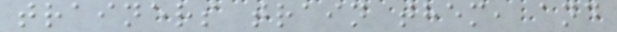trainers train them, and
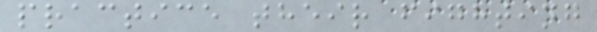practice their fighting
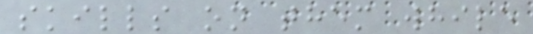skills on them while
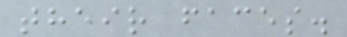their faces.
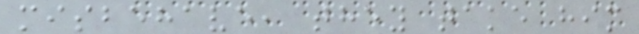misbehave, they take him
